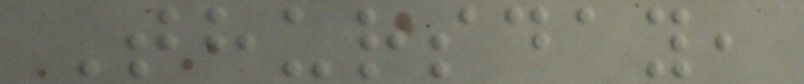Thursday,
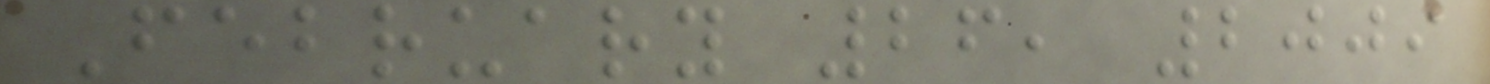February 26, 2009
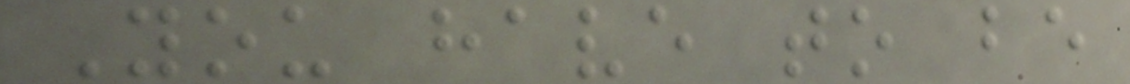You have to be
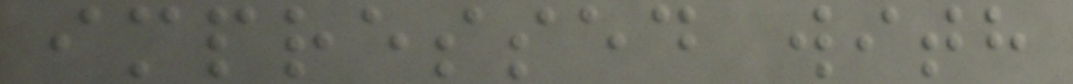impressed with
